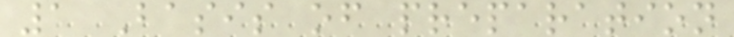1 Basis of preparation
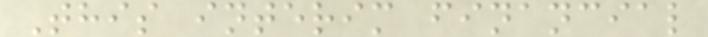This interim financial
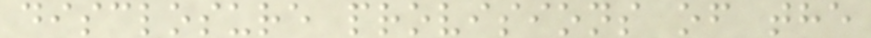disclosure provisions of the
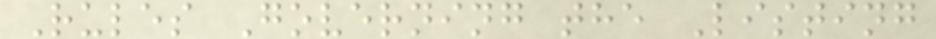Rules Governing the Listing
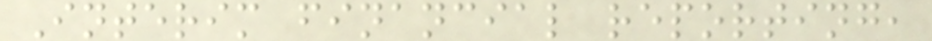Interim financial reporting,
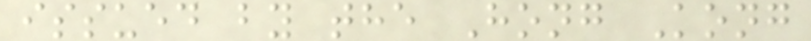issued by the Hong Kong
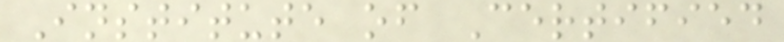Institute of Certified
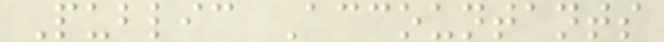Public Accountants
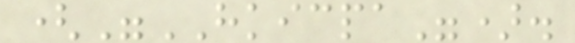("HKICPA").
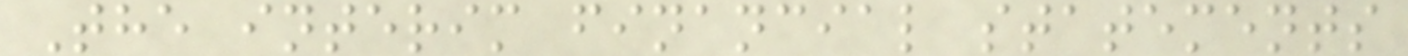The interim financial statements
